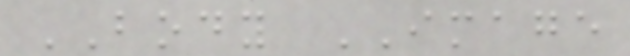BODY IMAGE
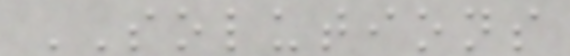SOLUTIONS
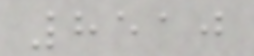8510
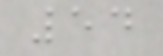54
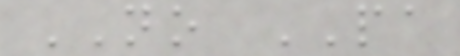NO PA
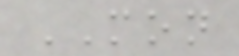MON
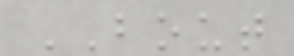BOUT
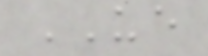UE
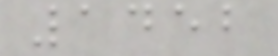1452
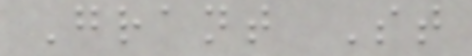Grant St
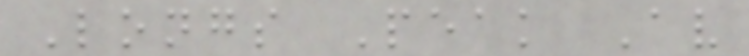Longs Peak Av
